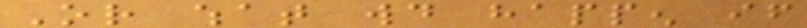Or what would happen if
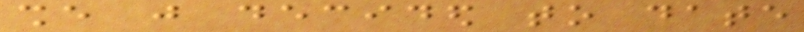she just decided to date
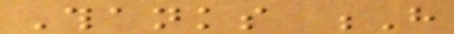Thanks H
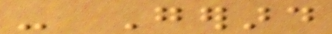- Gerard
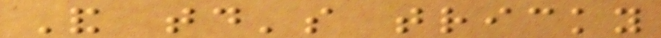And today's tricky
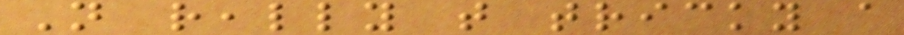Not really that tricky a
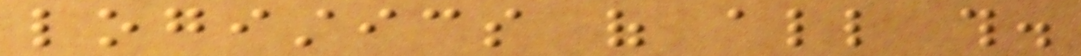logistics of all this.
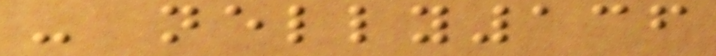- nelly136
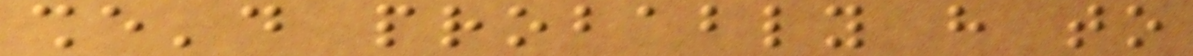she'd probably have to
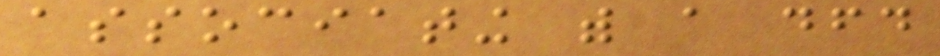associating with a dfd
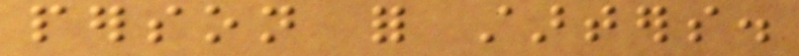person for starters.
